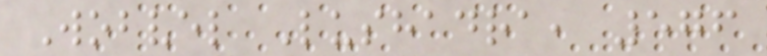Wobvel Lushadra, 576
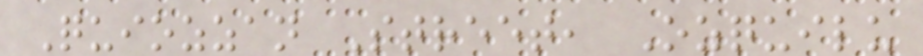Quiozzan Street, Ozquilu
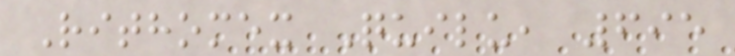Rithomex Quilu, 695
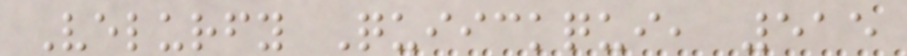Velurfy Quiickqui, 515
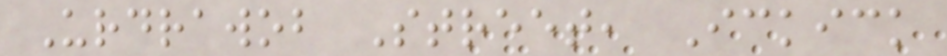Urdrawob Street, Ickick
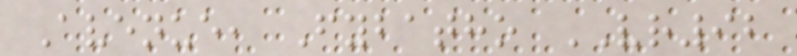Avenue, Fybatho VR92
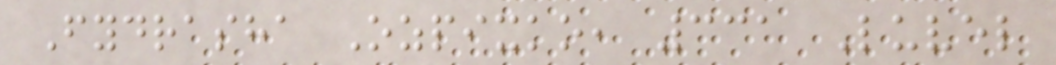Fydrasha Ozpixko, 331 Luvel
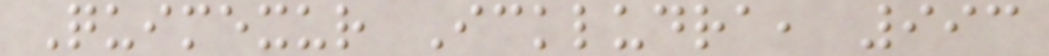Quimexur Ickludra, 993
